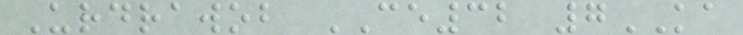Urdrawob CE32 7KA
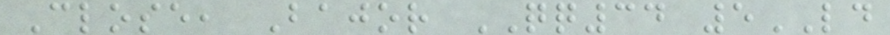Close, Bajor QQ34 5LD
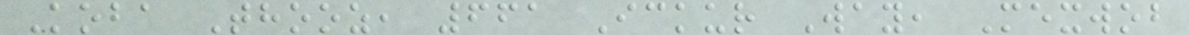Koba Thooz, 661 Ickur Way, Mexwob
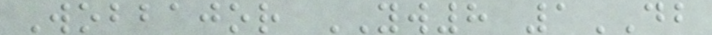Wobbajor YW8 1DB
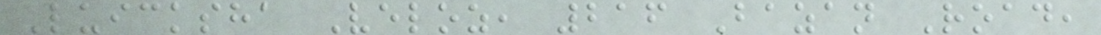Luicksha Veloz, 216 Bazan Road,
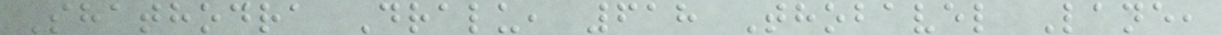Shathodra Dralu, 618 Thobavel Lane,
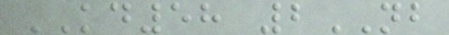KD58 2NB
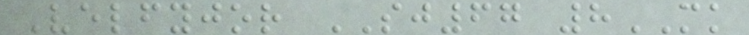Velfyjor SJ67 8MK
